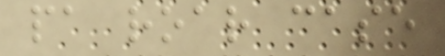pa roar case
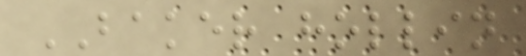BAKER hollin
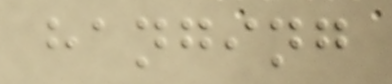hanging
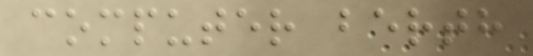computer berth
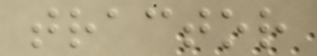tractor
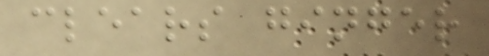clears ginger
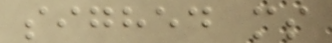sighed ms
